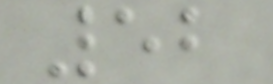52
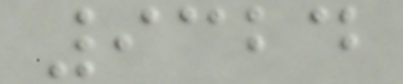9324
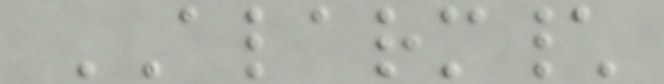ALARM\
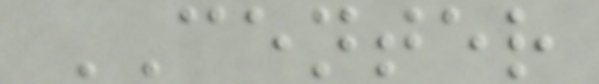CENTER
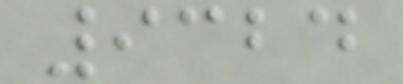9324
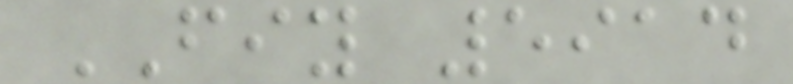FIY 5914
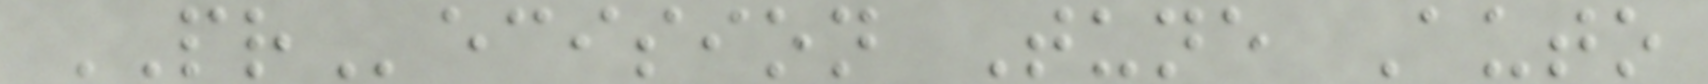PRecision Tune Auto
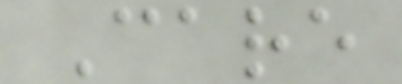Care
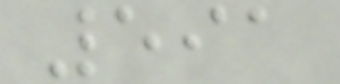591
